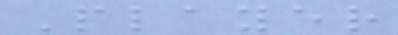Player
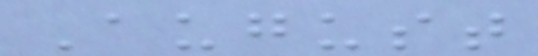August
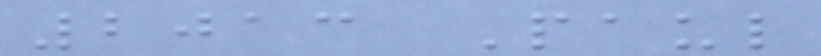2013 Paul
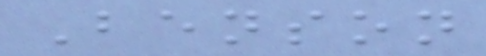Benson
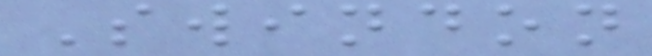Swindon
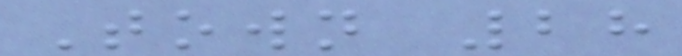Town 28
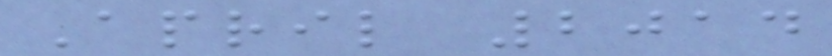April 2014
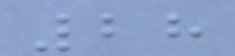28
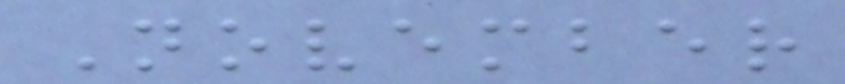November
